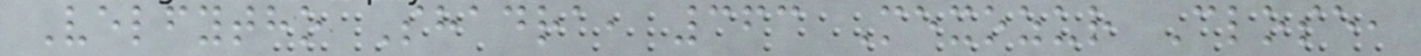Velfytho Shadra, 363 Mexozur Close,
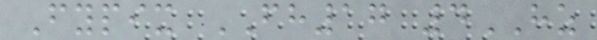Fypix FH17 4HZ
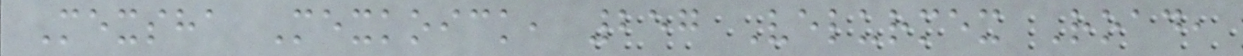Mexsha Mexkoick, 257 Velurmex Road,
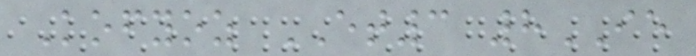Kofyoz ET3 8IE
